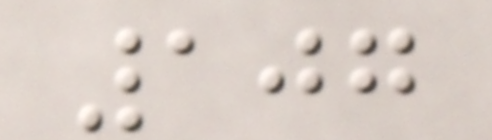107
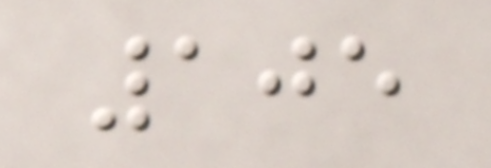105
